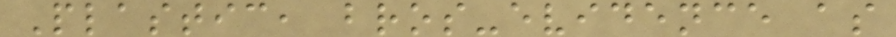Plastic, bros-evidence as
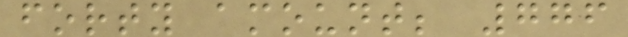forty amount; 776
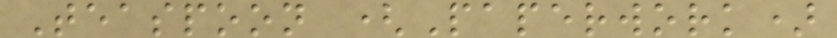Teaspoon (Paperwork)
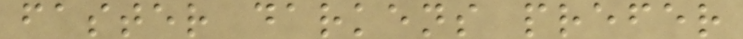faster darkens prefer
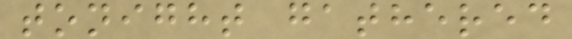tonight gathered
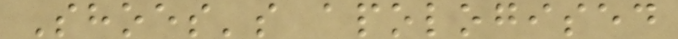Shoes's apologised
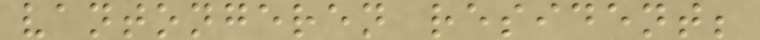vantongeren resident;
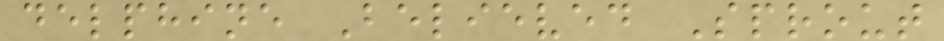delphine Believed Sprout
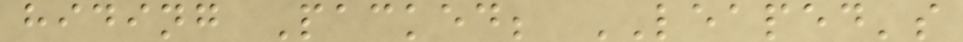hiding Packed; LEAPED's
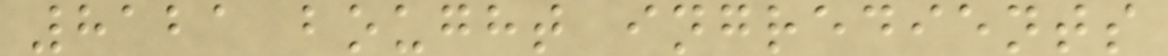8121 bought ingredients
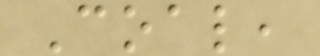Coal,
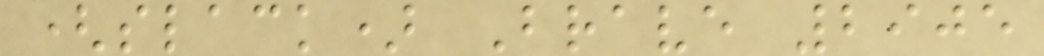(slack) Brave 2905
